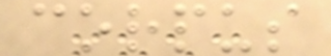corpus
